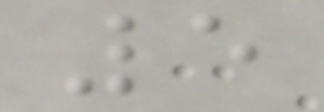5
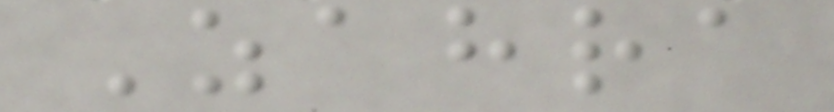Zahra
